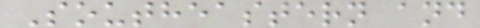Southeastern and
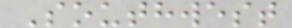Southwest
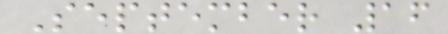September 16
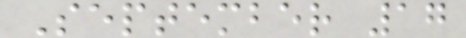September 17
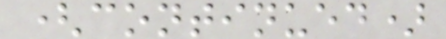(continued)
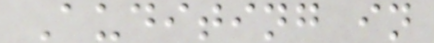Auditing in
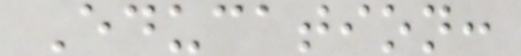Education:
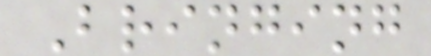Bringing
